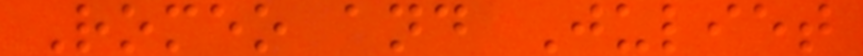Romeo and Juliet
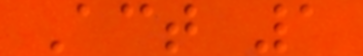Act 1
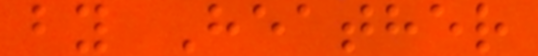by Heather
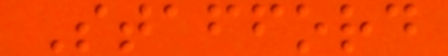Stafford
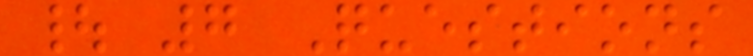| 7 Questions
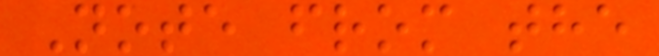Note from the
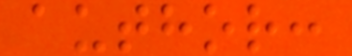author:
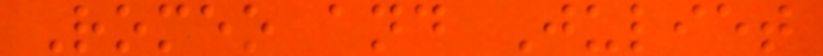Romeo and Juliet
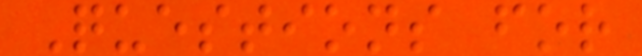Questions for
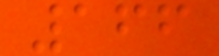166
